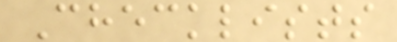Checklists
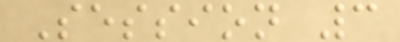Session 3
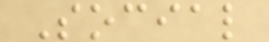Social
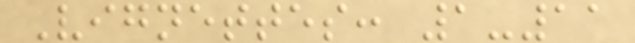Vignettes: 1-11
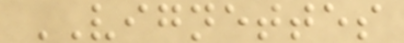VIGNETTES
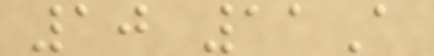10 11A
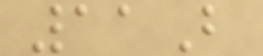11B
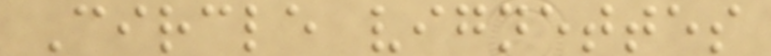Circle vignettes
